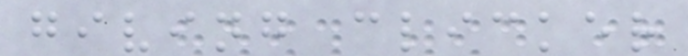giving clicker
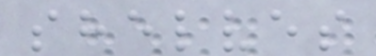shelves
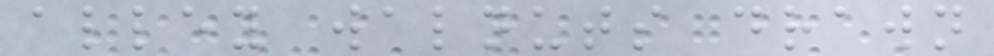alley walnuts drawn
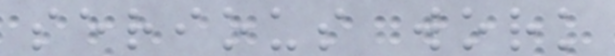serious work
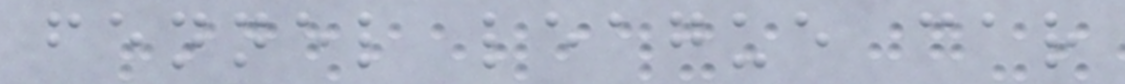fennel league car
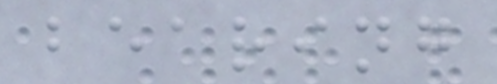bearing
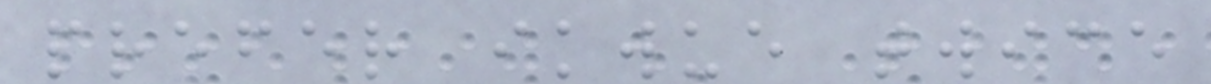prefer ikwue twice
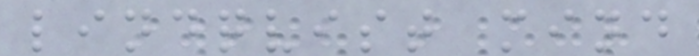lindqvist mind
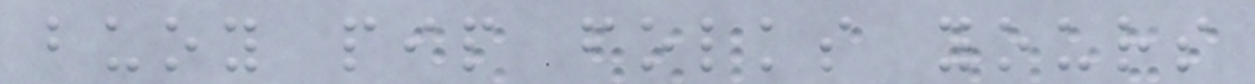buoy pip folks yours
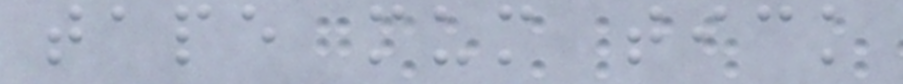tape mum tick
